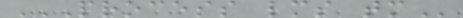PROCESS LMS TM
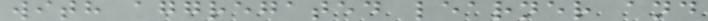with aggregated learner and
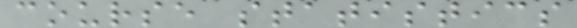course statistics
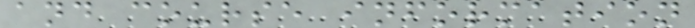and course information
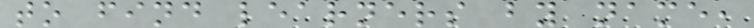to find learners by name,
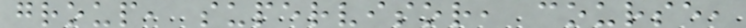group, supervisor, course,
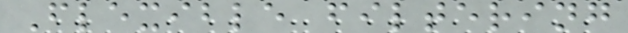Flexible filtering
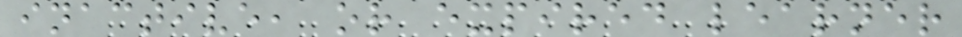inactive, or expired learner
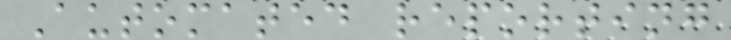Automated reporting
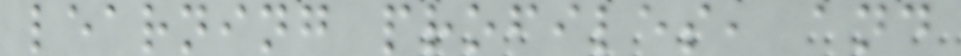learning profiles, and
